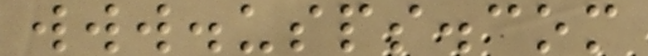www.usps.com
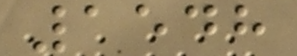1548
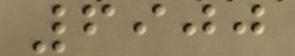6900
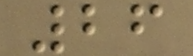26
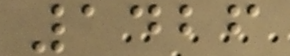1426
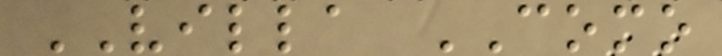VILLA COMO
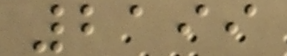2199
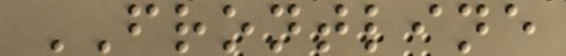FRONTLINE
